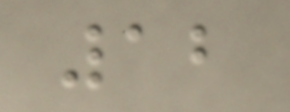12
